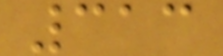313
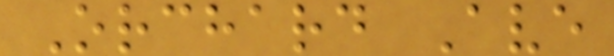Orchard Ave
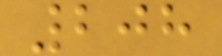208
